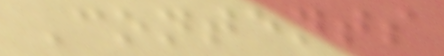Contents
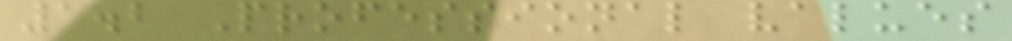1.2 Professional values
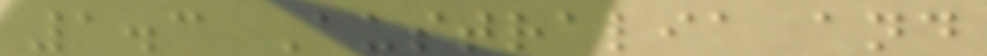1.3 Australia and
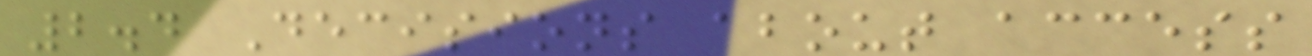2.4 Decisions about access
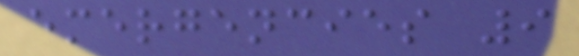emergencies 9
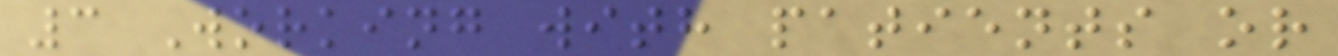3 Working with patients or
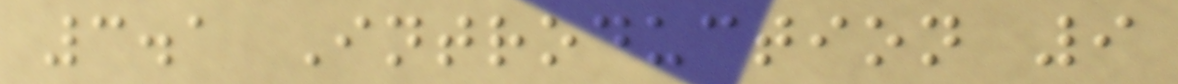3.1 Introduction 9
